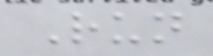Run
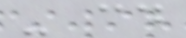- cd
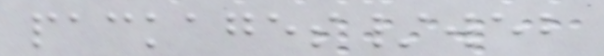packages/web
